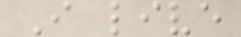I live
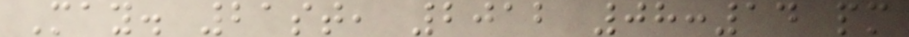May. 21st, 2012 08:14 pm
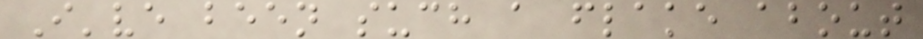I've been such a flake about
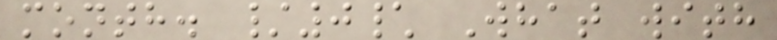month. /0\ What with
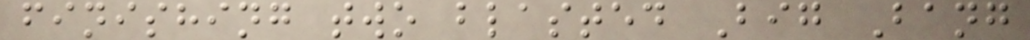finishing two blasted Big Bang
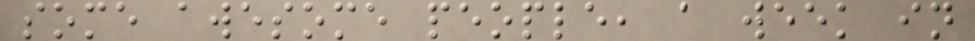some awesome people, a week in
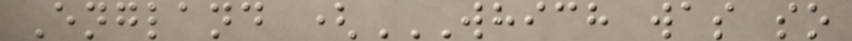England (WHICH WAS SO
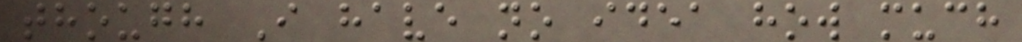though I have no idea how much
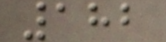182
